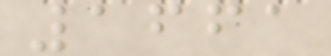1661
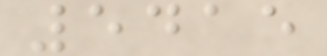5415
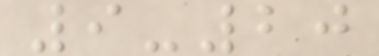9-20
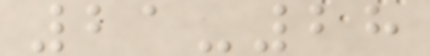21-28
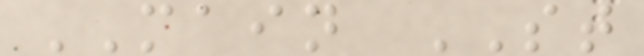MAIN ST
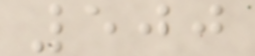500
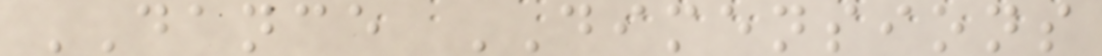DANCE DIMENSIONS
